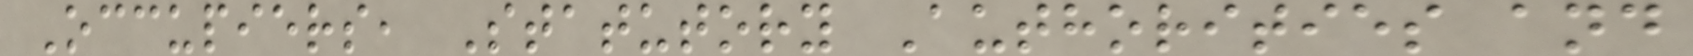Occupiers, Statutory Authorities and
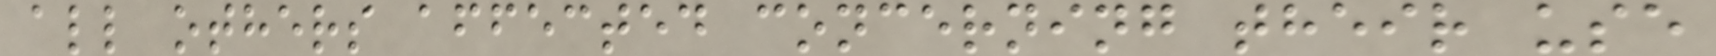all others affected concerning their use
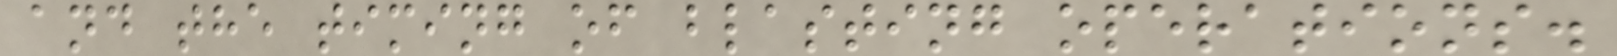and the timing of blasting operations.
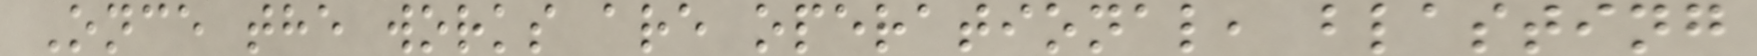Once the works are operational, blasting
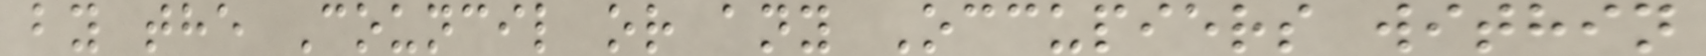by the Council or any Occupiers within
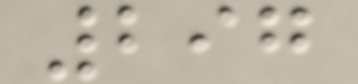297
